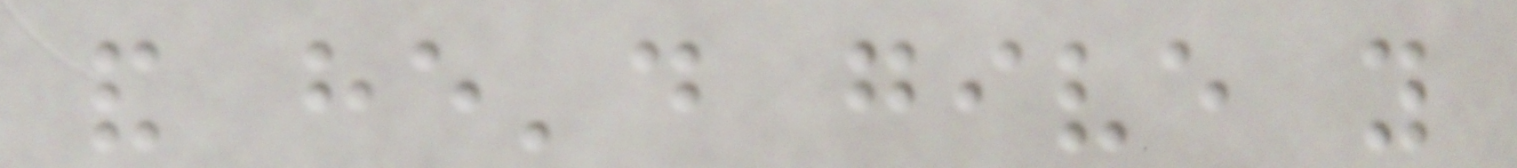and he'd give you
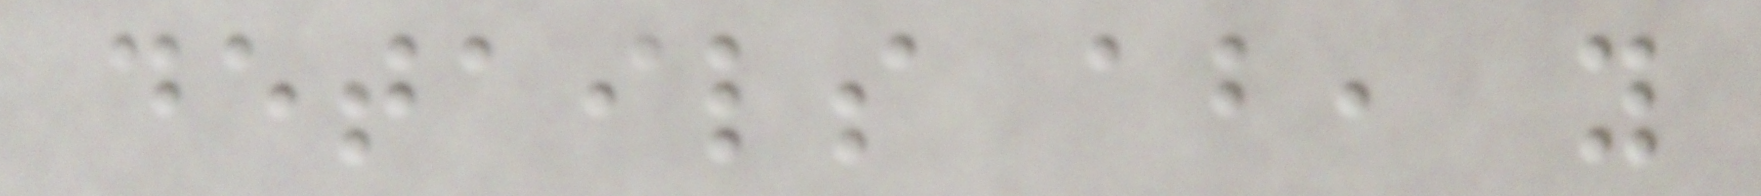details about, you
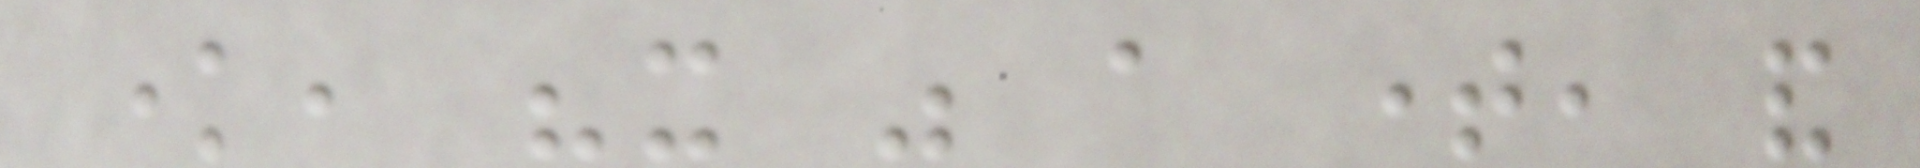know, "it was a time, and
